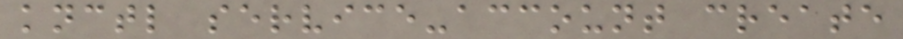knctl service-account create
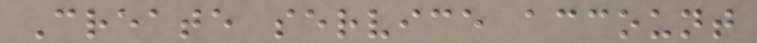Create service account
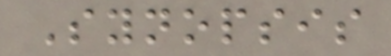Synopsis
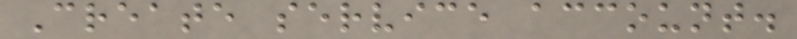Create service account.
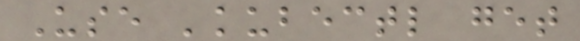Use 'kubectl get
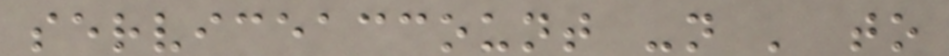serviceaccount -n ' to
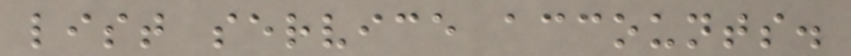list service accounts.
